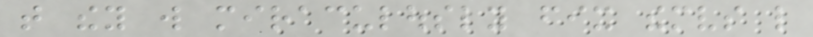that they will miraculously fix themselves like
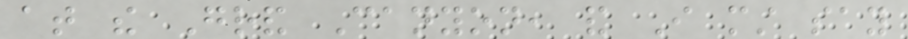at the Grand Canyon, and I must say
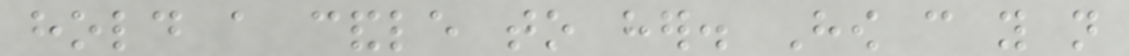hold a candle to her. How can you not
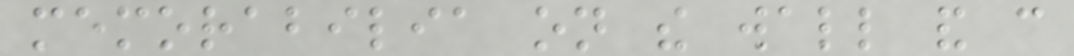memorabilia on the wall and can
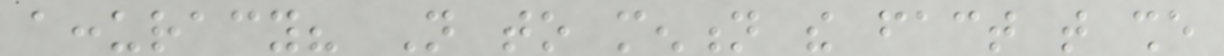accuracy? Not to mention the fact that she
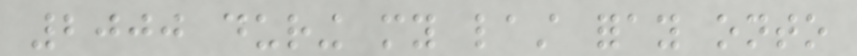2000 during my last foray onto
